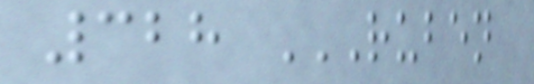328 RUBEN
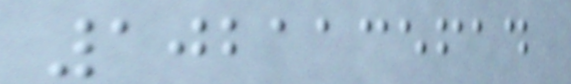1021135614
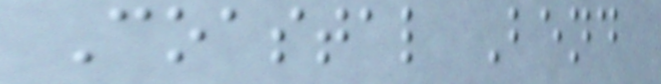Coastal Bend
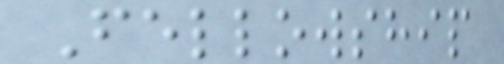Fellowship
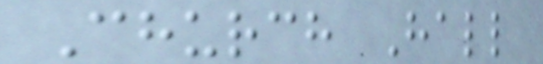Church Hall
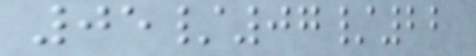05/07/22
